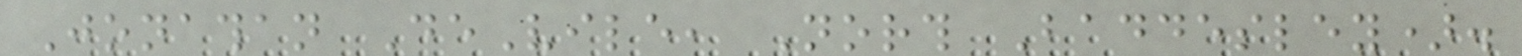Jonathan DeVile, North Baddesley).
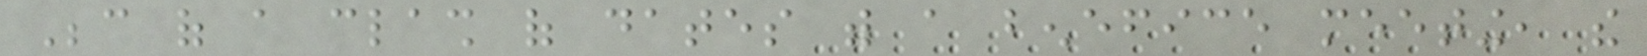Because of a clash of dates with a benefice meeting, the
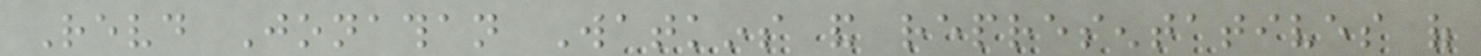Revd Jonathan Watkins and representatives of
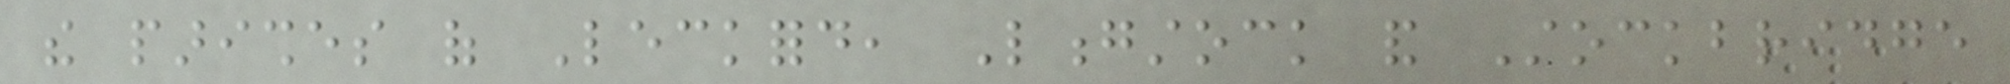the parishes of Leckford, Longstock and Stockbridge
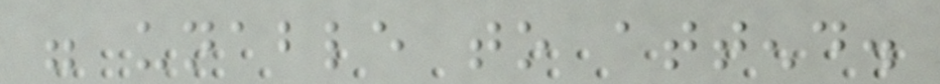were unable to attend.
